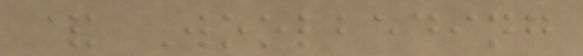& Woolbeding
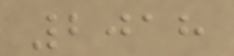2018
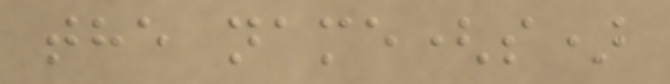the name(s)
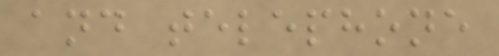and telephone
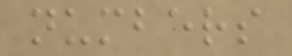numbers
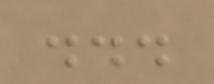...
